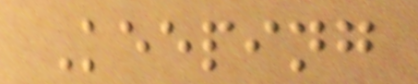Keeping
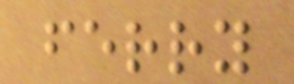ferry
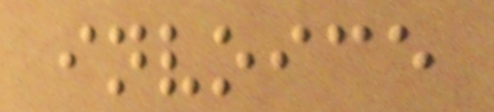invoice
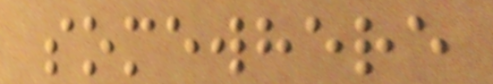somewhere
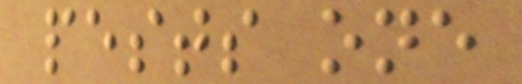pests one
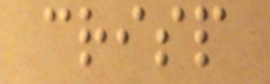crisp
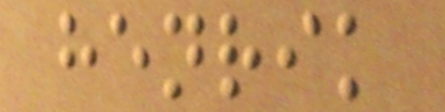henrik
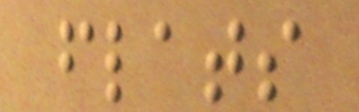flats
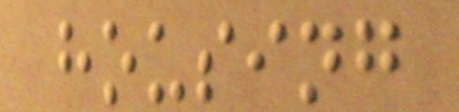housing
